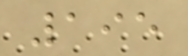195
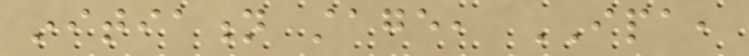initiation stage, IPA,
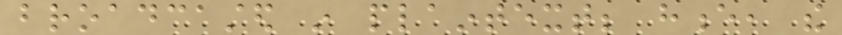broadcasted in plaintext; hence, the
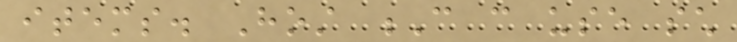items. Host C can use such
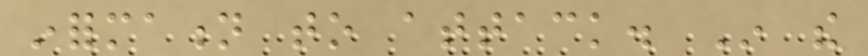information to attack. In the
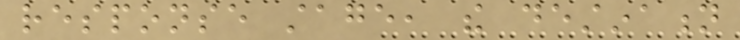response stage, the destination
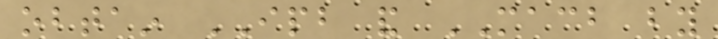obtain IPB and MACB by
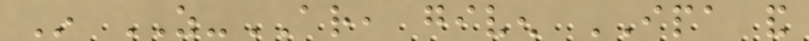In AS-AR, given IPA and
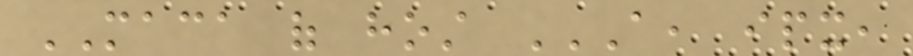MACA of host A, IPX,
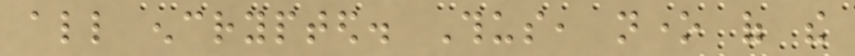all encrypted. Thus, none of the
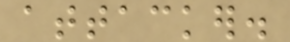attacker.
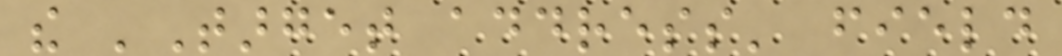the 'Target address' field
